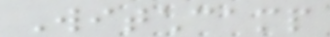Witchcamp
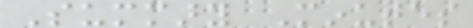Summary Minutes
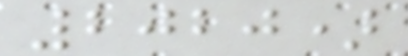2020)
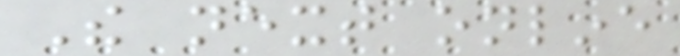The next online
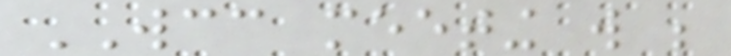WCC meeting will be
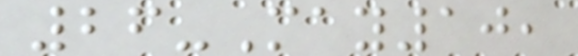26-May10,
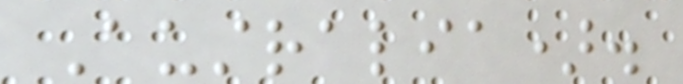Australia).
